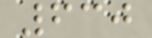630
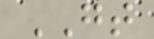GT
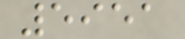5951
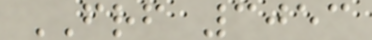FRF 3053
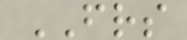FRS
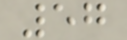57
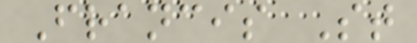Francis St
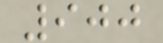900
